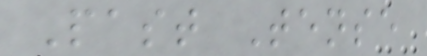Past Tense
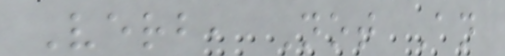Verb, Not An
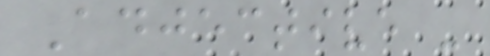Adjective -
